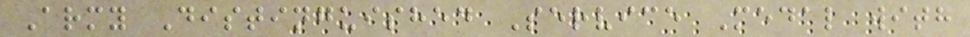Army Distinguished Service Medal with
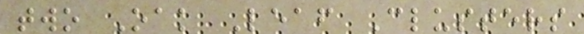two Oak Leaf Clusters
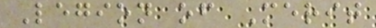Legion of Merit
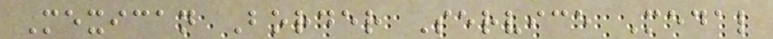Mexican Border Service Medal
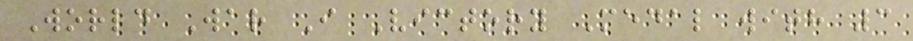World War I Victory Medal with 3
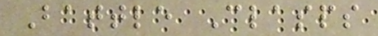Battle Clasps
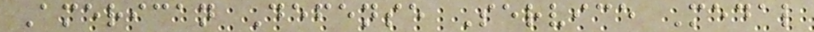American Defense Service Medal
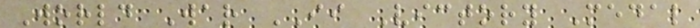World War II Victory Medal
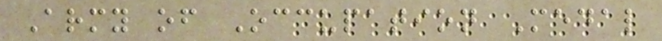Army of Occupation Medal
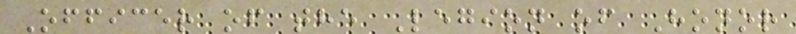Officer of the Legion of Honor
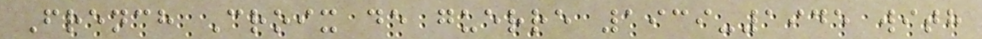French Croix de guerre 1939-1945 with
